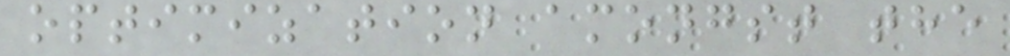optimization amongst the
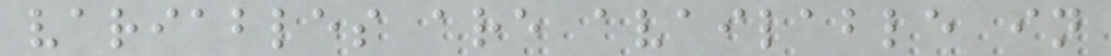variables are available in
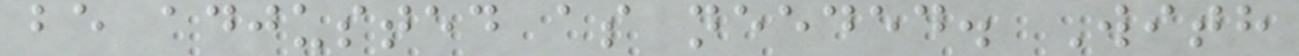be adjusted as needed. With
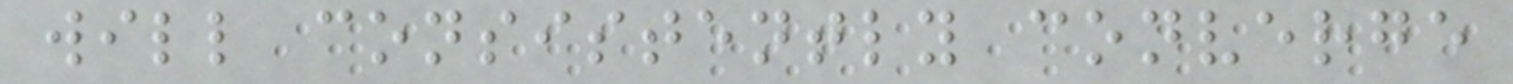will consistently converge
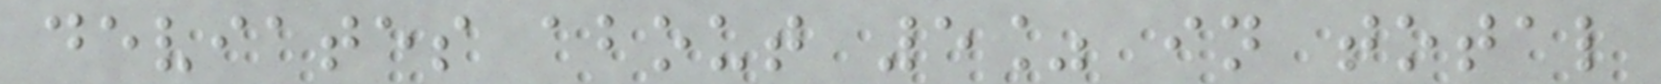deviates about 5% in total
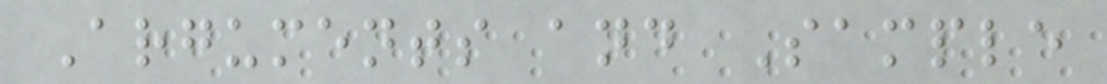Arguments and Sample
